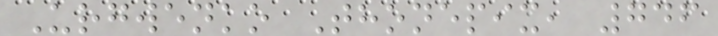Urgwenko Thonepix, 746
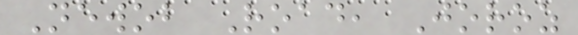Newob Road, Joroz
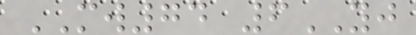MW74 6YJ
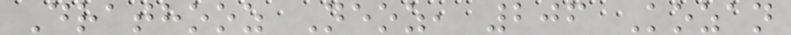Drathooz Neoz, 206 Kozan
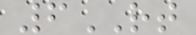6RT
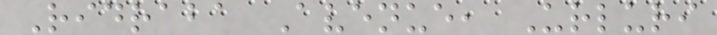Ridraba Avenue, Urluri
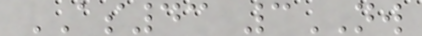AS43 3NW
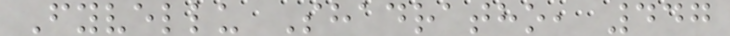Fyvellu Shadratho, 447
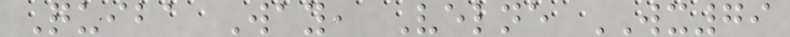Quiba Way, Velne WX79
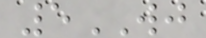5WJ
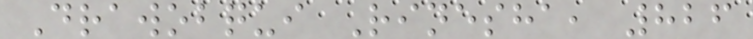Drawobqui Rinesha, 826
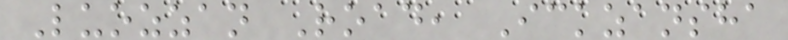Luozzan Road, Ickzansha
